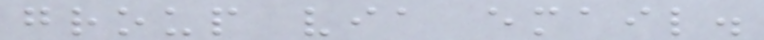group via email.
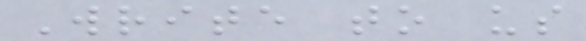Write to us
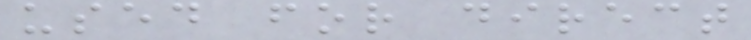used for direct
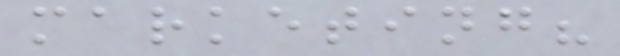marketing?
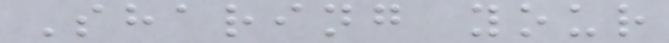Sharing your
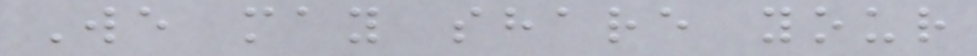We may share your
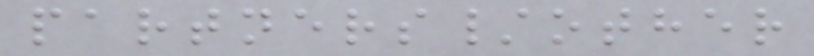partners/other
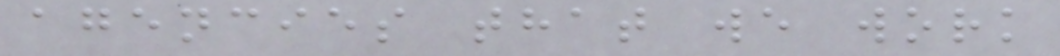agencies that we work
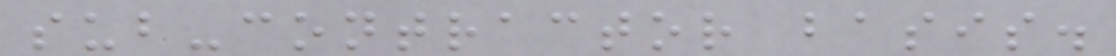sub-contractor basis.
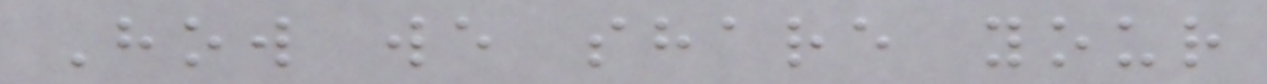How we share your
